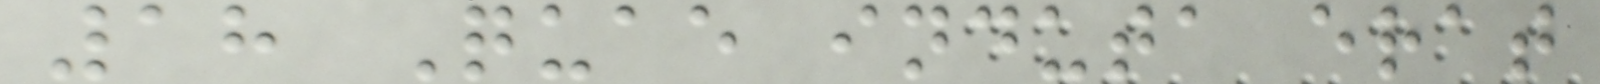18 Quae induta erat
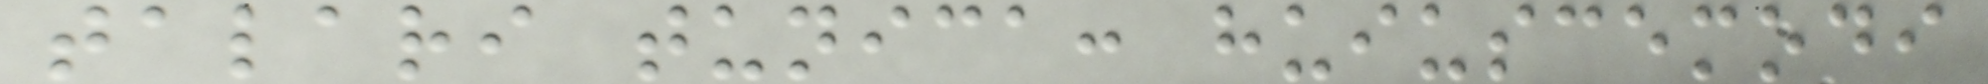talari tunica: huiuscemodi
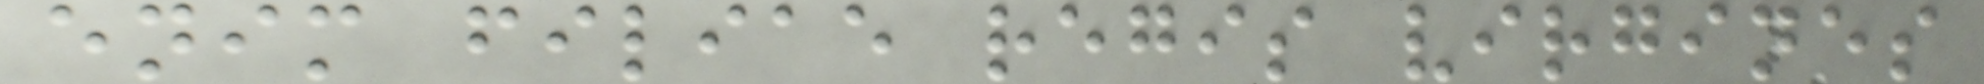enim filiae regis virgines
